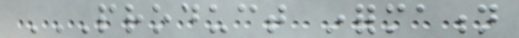PRODUCT INFORMATION
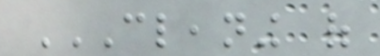CLEANING OF
